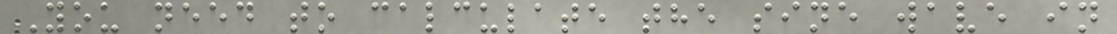You need to calculate the sine wave in
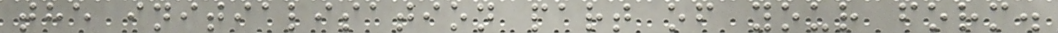the initialisation part of your form.
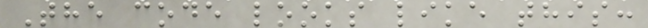The code looks like this:
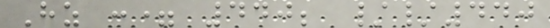Hz := 440; //440
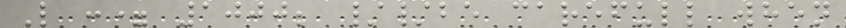L := 1000; //be carefull when
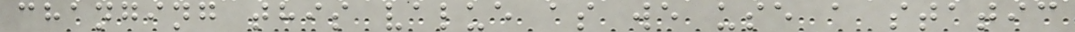changing this value as we use a static
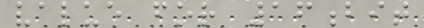value for 16bit
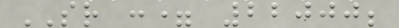SR := 22000;
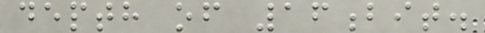depth of 16bit.
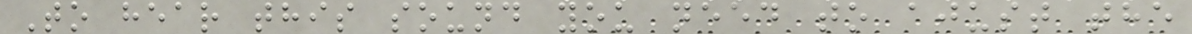To hear this sound you need to ajust the
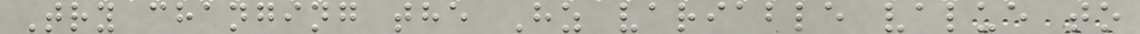Try changing the Hz variable value to
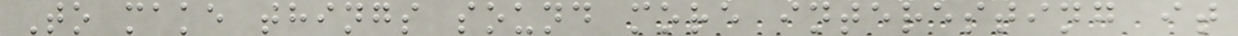To make things sound more interesting it
